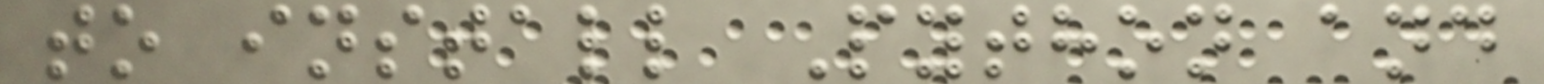to install Python and
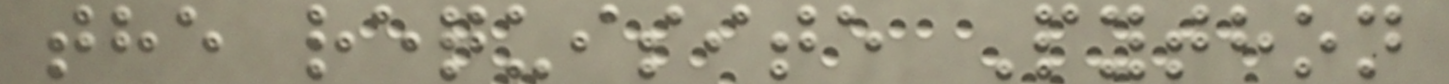the requisite Python
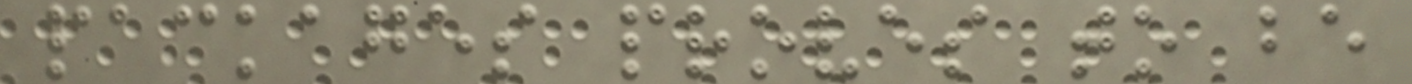packages proves to be
